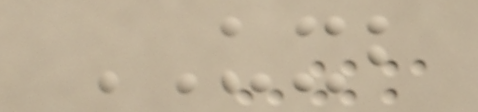UXB
